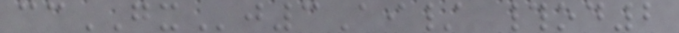ccGXj3Ai/ #od2
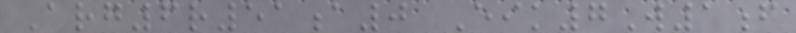Arg6r51a0 Eik7W1f
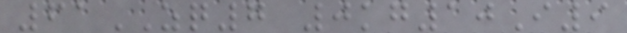61ZQ7 0kg10I9
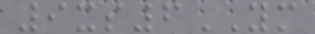9xs6YM
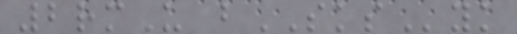2rmU bSKSyk
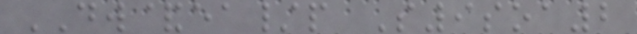DW&ea/p S9soa2
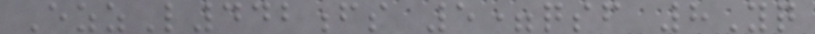EzzL442fs 5=qsf 8Yq
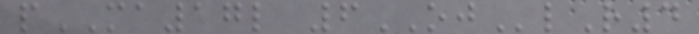pMA17l 6OJlR4
